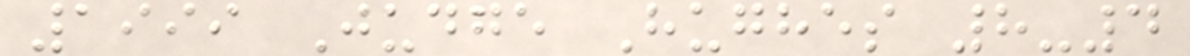1999 Judge Hughes 8-4
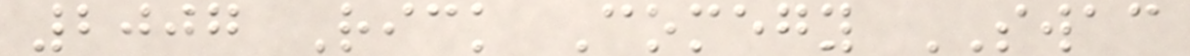2007 Rick Comegy SWAC
